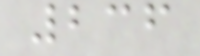236
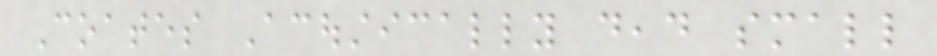Coates Acoustically dead small
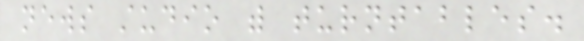news studio with turntables.
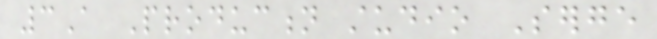3A Production studio Serge
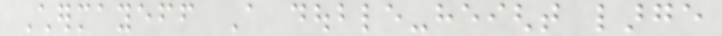Chermayeff A double-height large
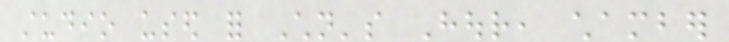studio used for Children's Hour, chamber
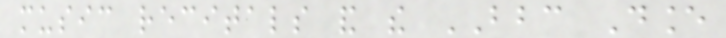music recitals and the BBC Dance
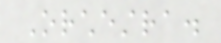Orchestra.
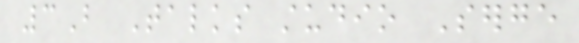3B Talks studio Serge
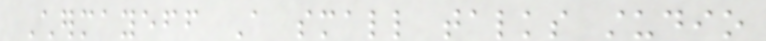Chermayeff A small talks studio
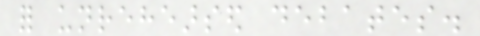for unrehearsed debates.
